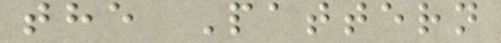the Pattern
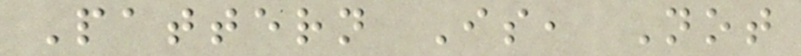Pattern Is, Not
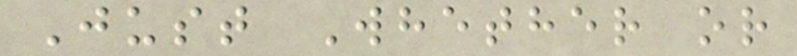Just Whether or
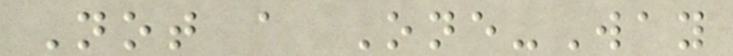Not a One-Way
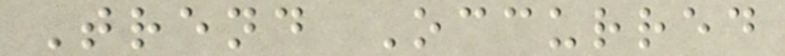Trend Occurred
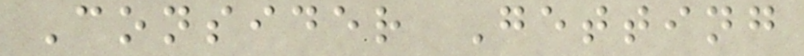Consider Getting
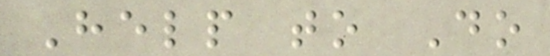Help to Do
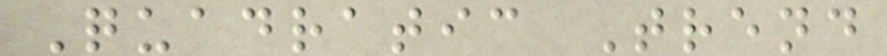Quadratic Trend
